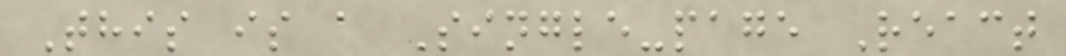This is a Single-page React
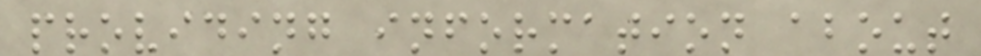providing information about
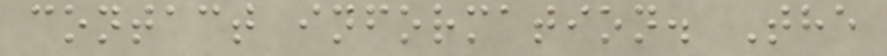contact information. The
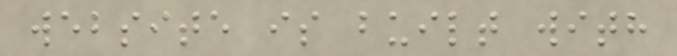website is built with
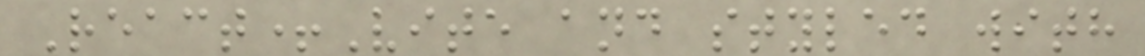React+Vite and styled with
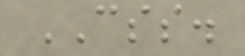CSS.
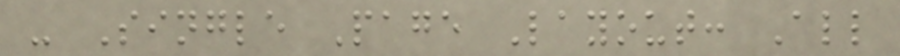- Single Page Layout: All
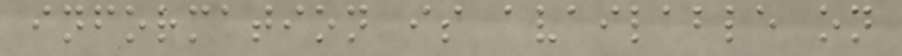information is available on
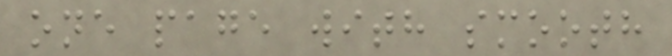one page with smooth
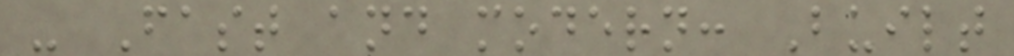- Fast and modern: Built
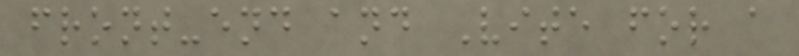front-end and Vite for a
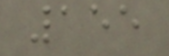155
